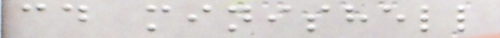cd minishell
